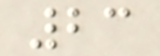23
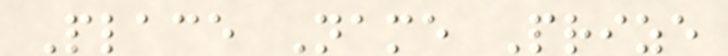Place Name Prize
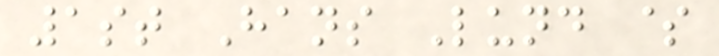1st Hans Lund $
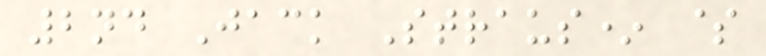2nd Jack Straus* $
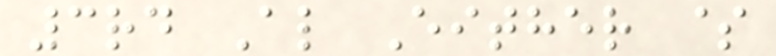3rd Al Either $
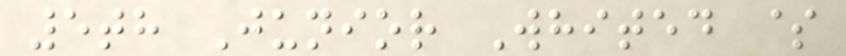5th Junior Whited $
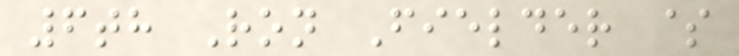6th Ron Fielder $
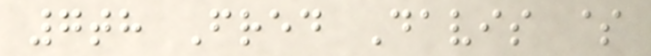7th Fred Davis $
